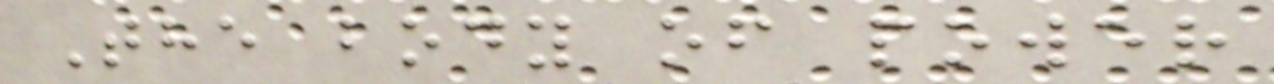The body of power
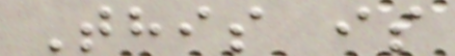This is
